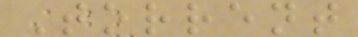Torrent
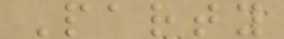Party
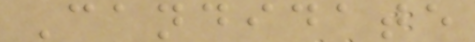Candidate
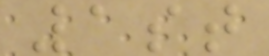1st
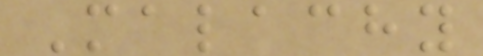Malachy
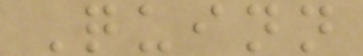Quinn
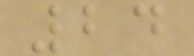24
